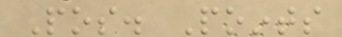Pos. Points
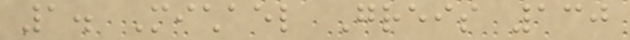1. Michael Greis 130
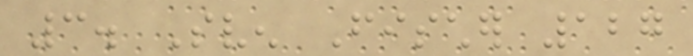3. Sven Fischer 127
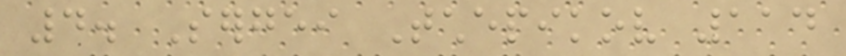4. Sergei Tchepikov 114
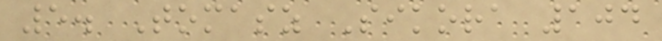5. Tomasz Sikora 104
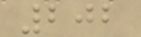202
